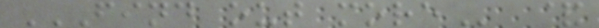FIND OUT MORE &
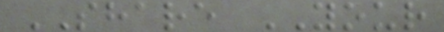SHARE YOUR
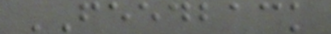FEEDBACK
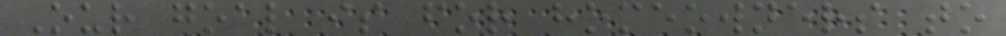Our goal is for homeowners to
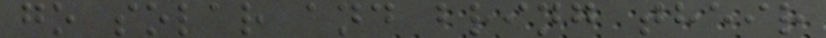go solar and bring their
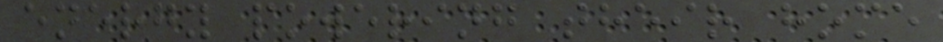energy powering their home
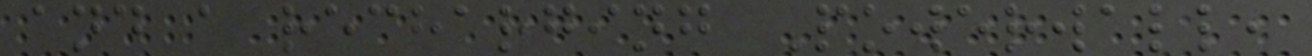and a recharging Powerwall,
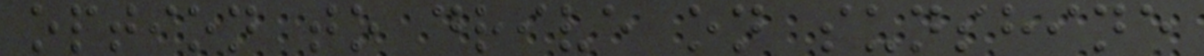option to drive on sunshine
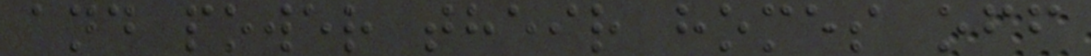and power their homes off
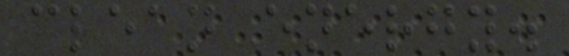clean energy.
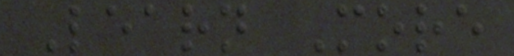Learn More
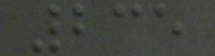235
